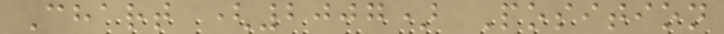Chart (2007) Position
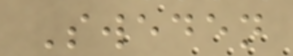Sweden
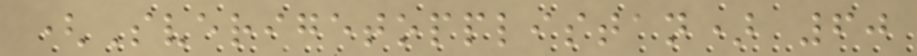(Sverigetopplistan) 60
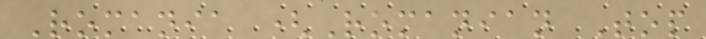Romania (Romanian Top
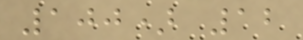100) 12
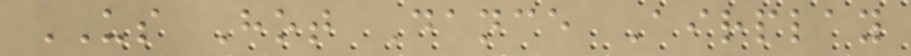US Hot Dance Airplay
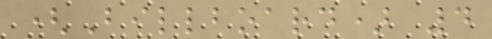(Billboard) 4
